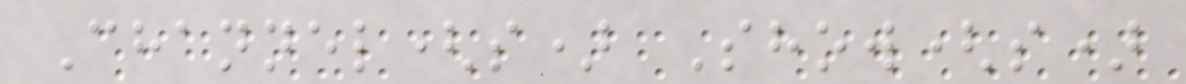Channel(s) Show(s)
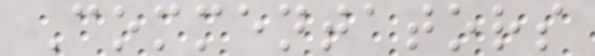Commentators
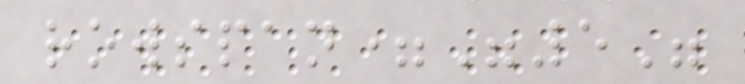rowspan="5"
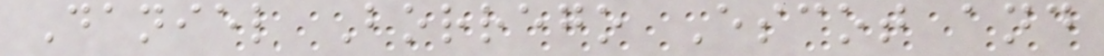Daniel Borrego Escot and
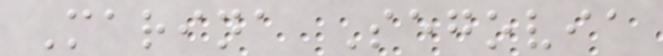Marina Segovia
